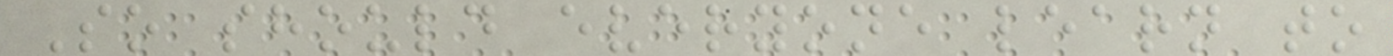So should everyone learn to
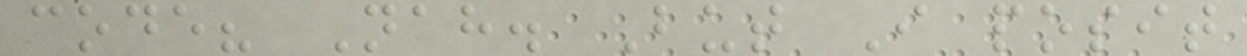code? Nah. But I posit
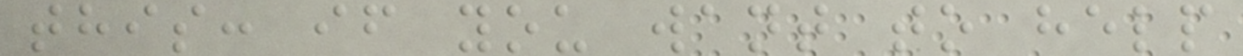this: if you want to help
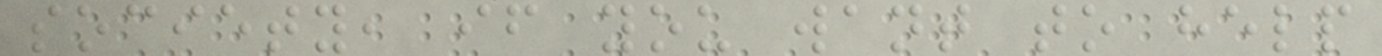society, if you want to help
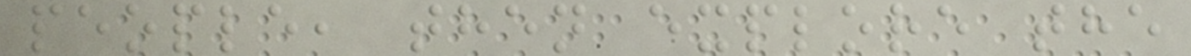people, then explore the
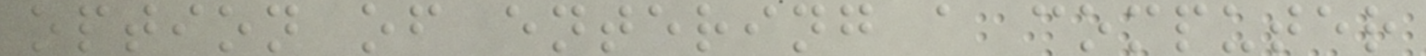option of entering a computer
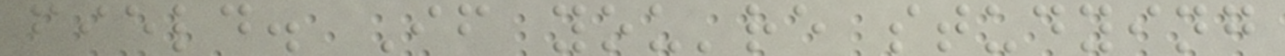field. If you're studying
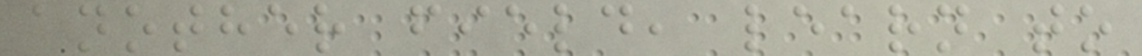another field, learn to
